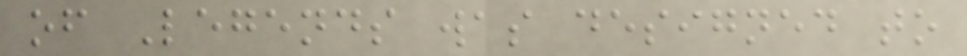of Legends was designed to
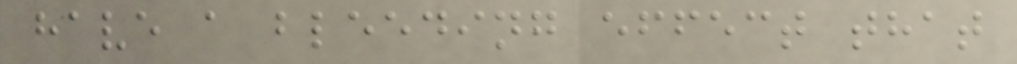have a bleeding effect that
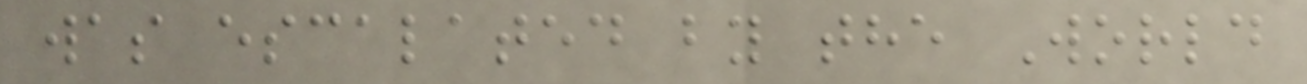was escalated by the World
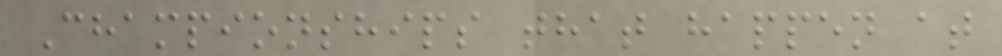Championships that happen at
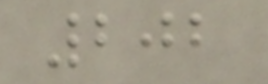202
